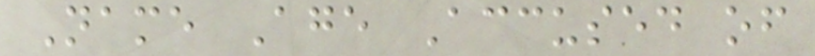Name Age Accused of
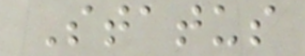Status
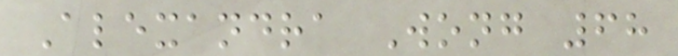Alexandra Wong 68
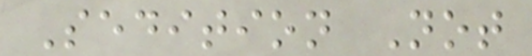Sedition Not
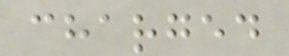charged
